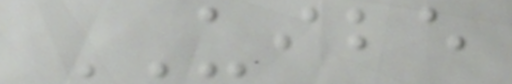UIBE
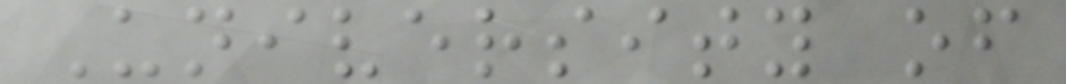University of
